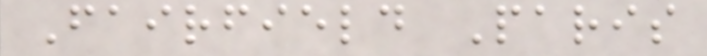Fairfield Paris
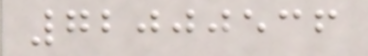72000536
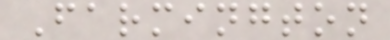Farmington
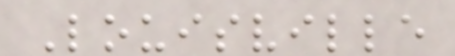Louisville
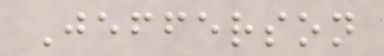Jefferson
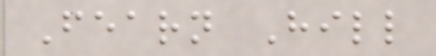Fearn Hill
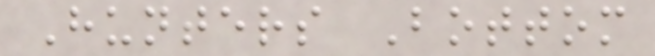Hunters Bottom
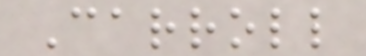Carroll
